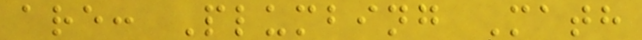are: Plumbing Math
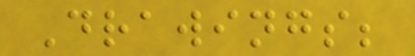Drawings;
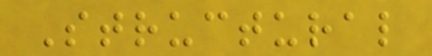Structural
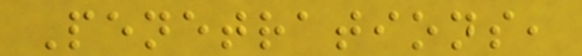Penetrations,
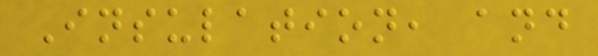Insulation, and
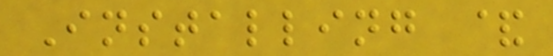Installing &
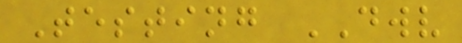Testing DWV
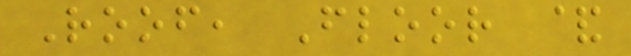Roof, Floor &
